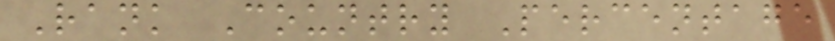Rank Country Percentage
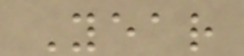Year
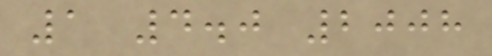1 4.0 2008
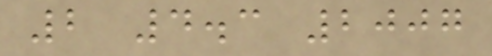2 4.3 2007
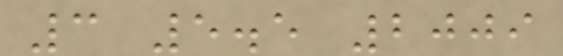3 5.5 2009
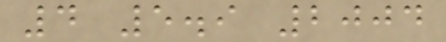4 5.9 2004
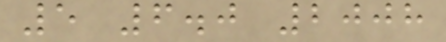5 6.0 2008
